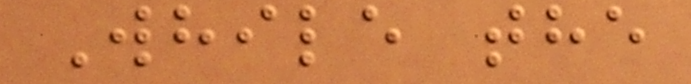While the
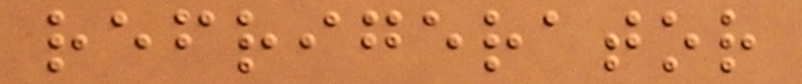refrigerator
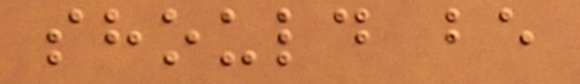should be
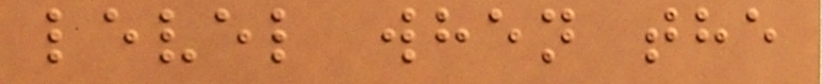level when the
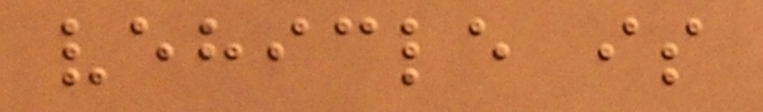vehicle is
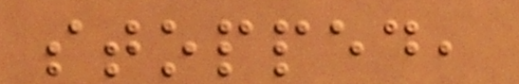stopped,
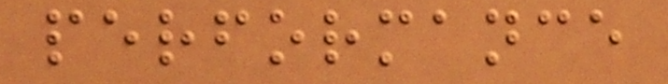performance
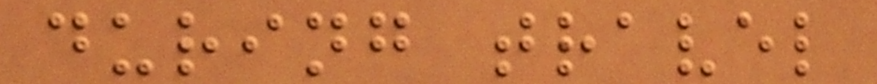during travel
